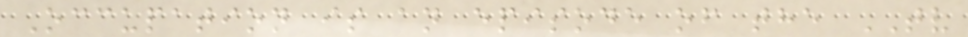Occupation is an episode of the TV
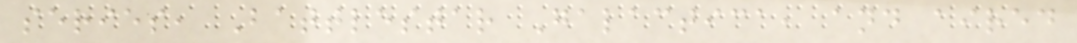series, Battlestar Galactica, and aired
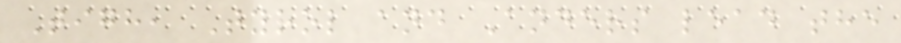Tigh, Tyrol and Anders lead the
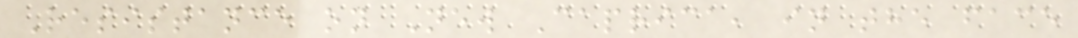Resistance on New Caprica, in the face
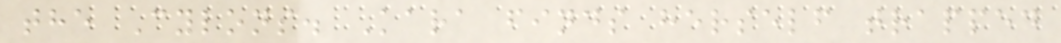the Cylons. Kara finds herself trapped
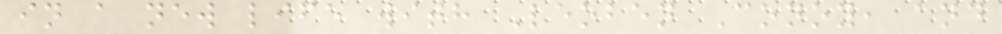in a new life with Leoben Conoy, and
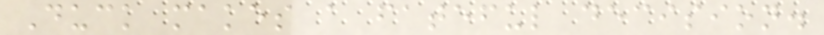Duck makes a fateful decision.
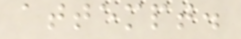attempt.
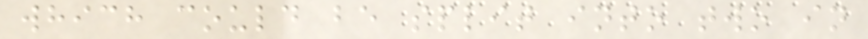which could be split into two in
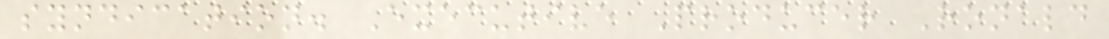syndication. Executive Producer Ronald
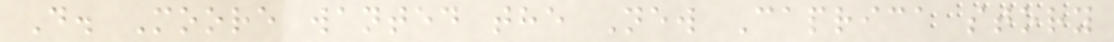D. Moore wanted the New Caprica story
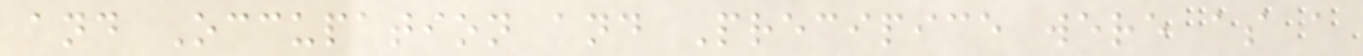and Occupation and Precipice were as a
